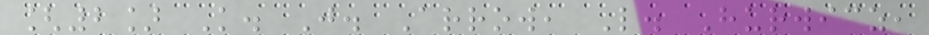[2] K. J. Arrow, L. Hurwicz,
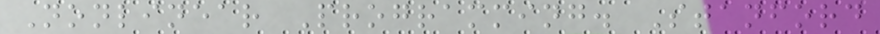Nonlinear Programming. Stanford
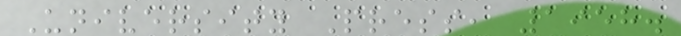University Press, 1958.
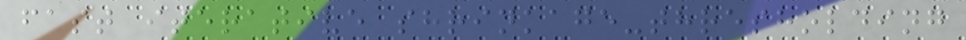fast iterative shrinkage-thresholding
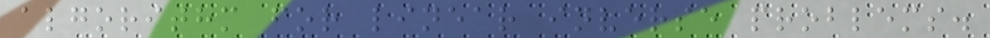algorithm for linear inverse problems.
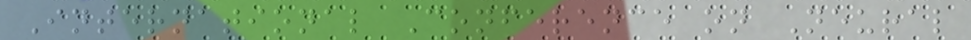International Conference on Neural
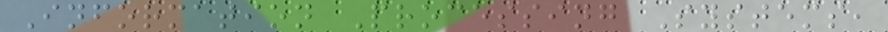Information Processing Systems,
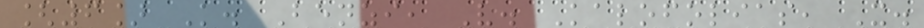[6] K. Benzi, V. Kalofolias, X.
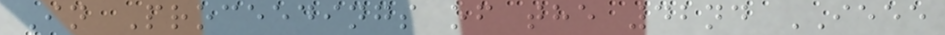In Proceedings of the 42nd IEEE
